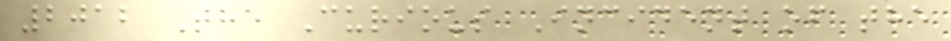2012 The Curious Incident of the
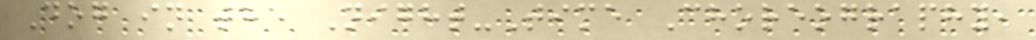Dog in the Night-Time Choreography,
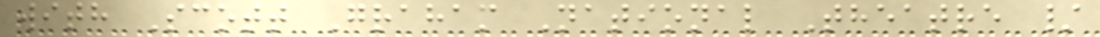with Scott Graham National Theatre /
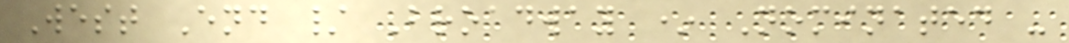West End / Broadway * Nominated -
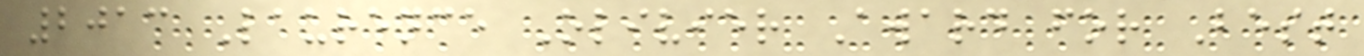2013 Laurence Olivier Award for Best
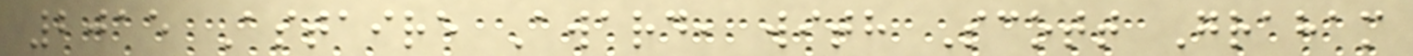2015 Astaire Award, with Scott Graham
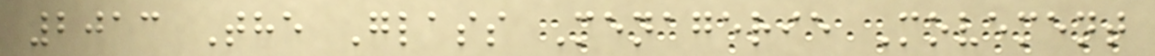2013 The Glass Menagerie Movement
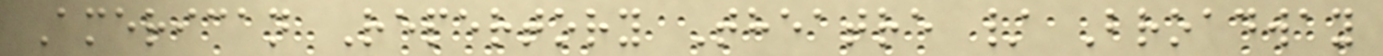American Repertory Theatre / Broadway
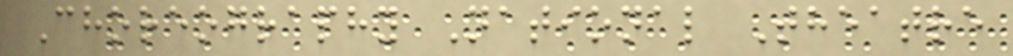Choreography National Theatre
